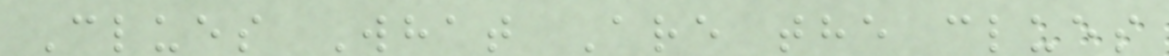Clues What Are the clues
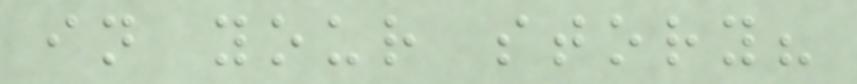in your story?
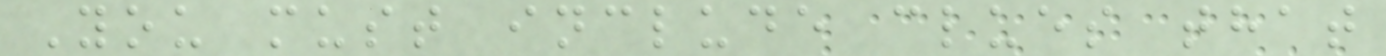You must include clues that
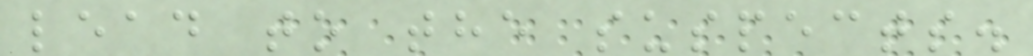lead to the suspects.
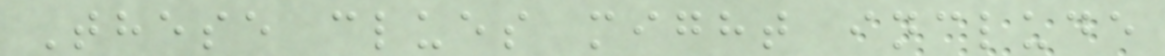These clues might include
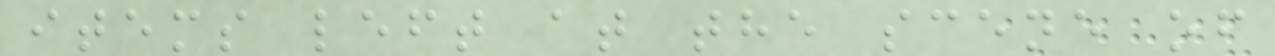items left at the scene of
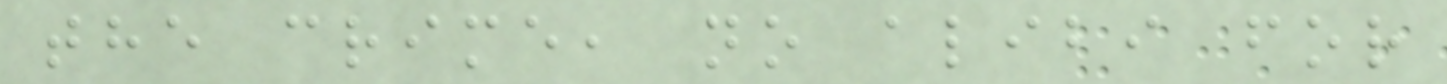the crime, no alibi for
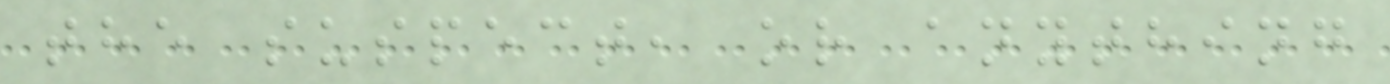the suspect, or anything
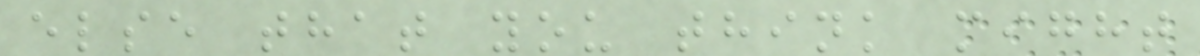else that you think might
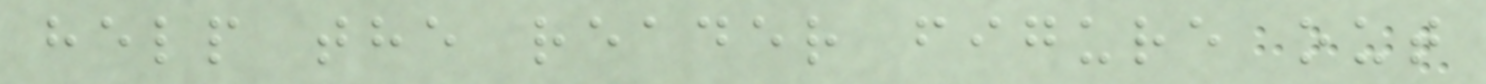help the reader figure out
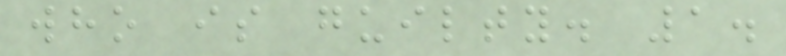who is guilty. 1.
